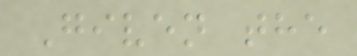Given the
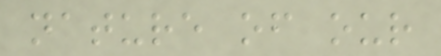nature of our
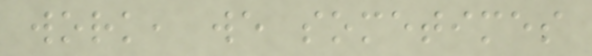work, we sometimes
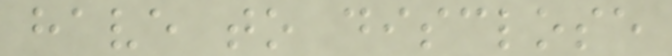have to disclose
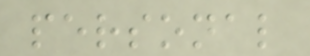personal
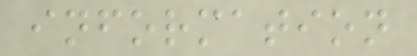information
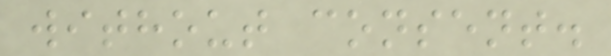without consent.
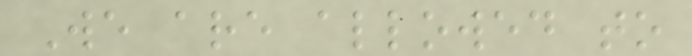We are allowed to
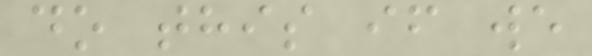do this if we
